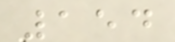154
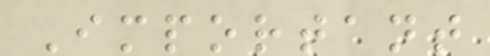Important
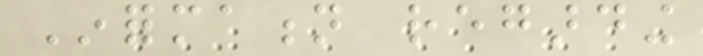Information regarding
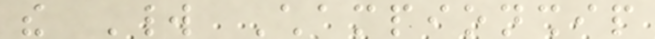the World Championship
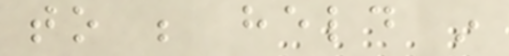to be held in
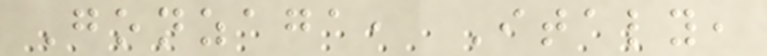Gonzaga, Italy,
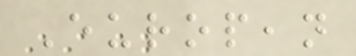European
